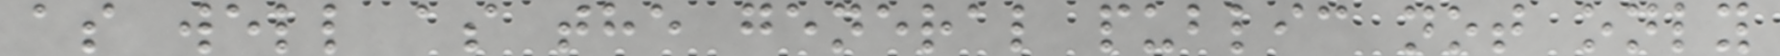as well as the general public not only
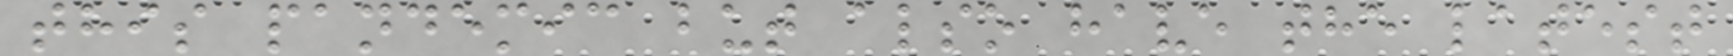this pandemic but also have the latest
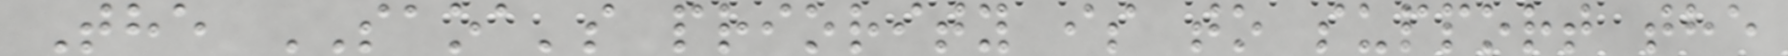The SAOA's priority is to support the
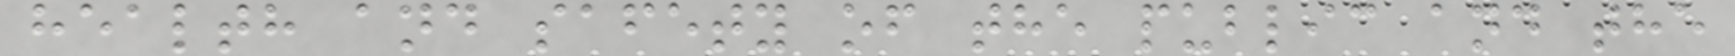health and safety of the public and the
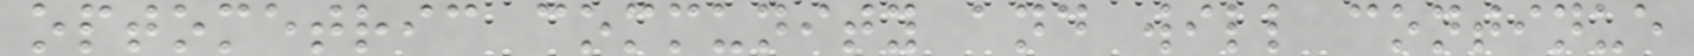optometric community and will continue
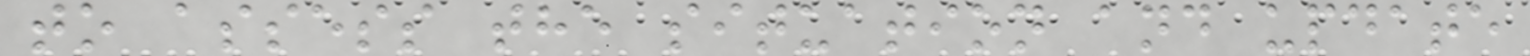to assess the situation and update
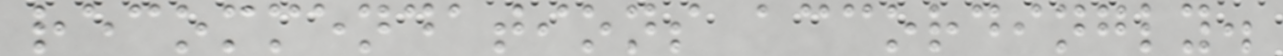recommendations accordingly.
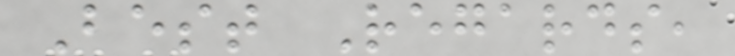Best Regards,
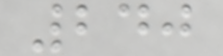240
